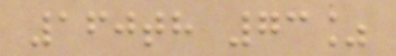160th 73%
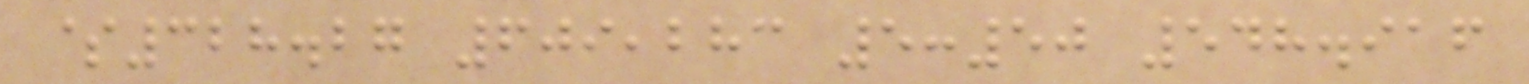$328.27 609,283 5:50 548.916
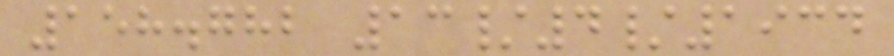158.782 13/4/1934
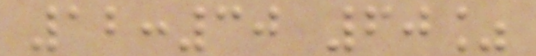12:30 60%
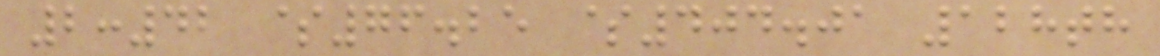2:42 $76.25 $404.01 128th
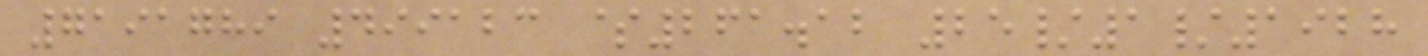7191789 499123 $261.12 25/1/1928
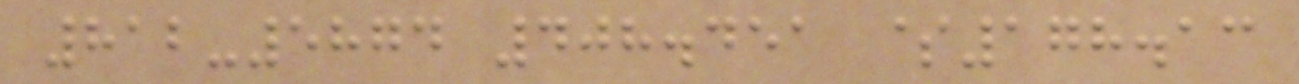812-5874 408.451 $178.13
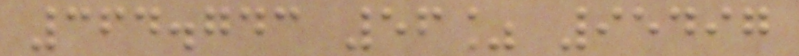364.743 56% 95497
